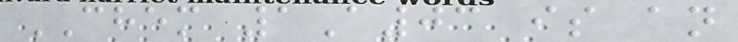CHEM 1A03 is an
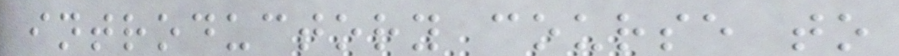introductory course to
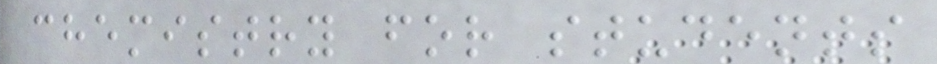chemistry for students
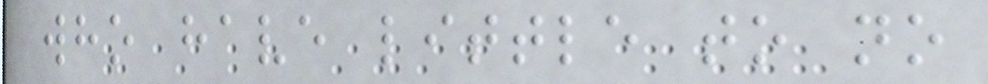who have little to no
